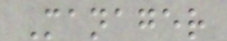Manager
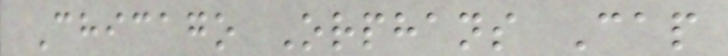Chicago Orphans Cap
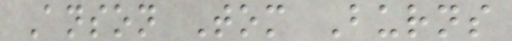Anson Tom Burns
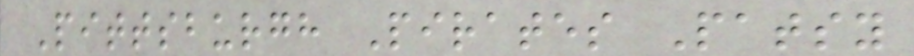Pittsburgh Pirates Patsy
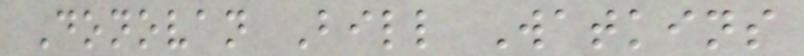Donovan Bill Watkins
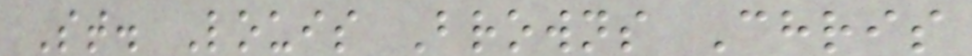St. Louis Browns Chris
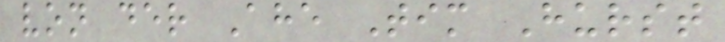von der Ahe Tim Hurst
